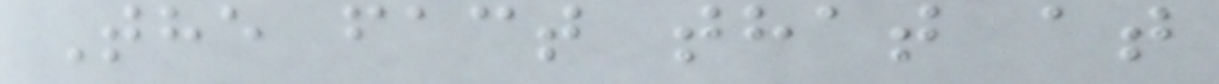The fact that at
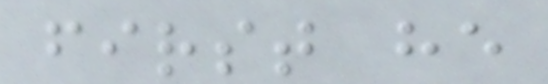first he
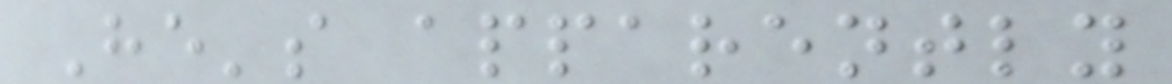He's apparently
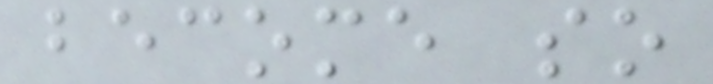become so
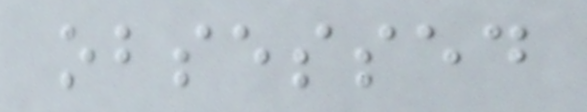obsessed
